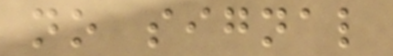no signal
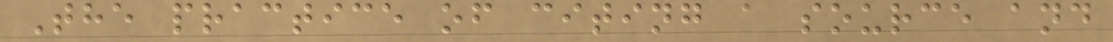The practice of citing a source and
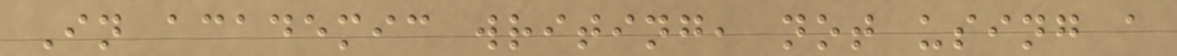In academic writing, not using a
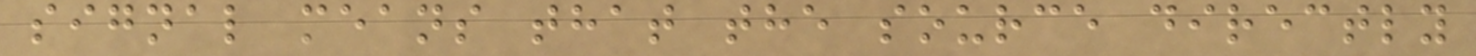signal means that the source directly
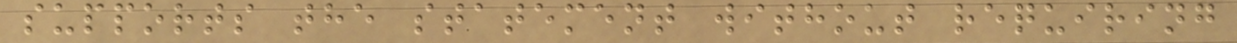supports the statement without requiring
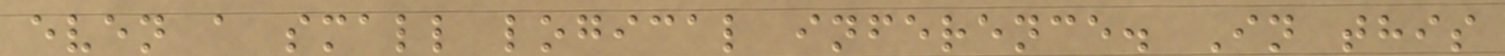even a small logical inference. In this
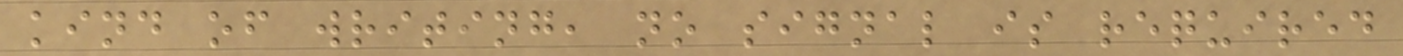kind of writing, no signal is required
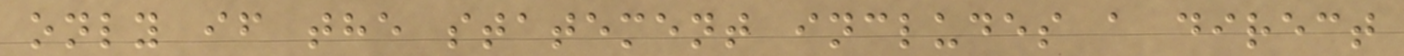only if the statement includes a direct
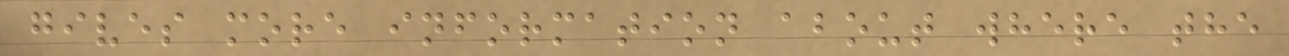gives more information about where the
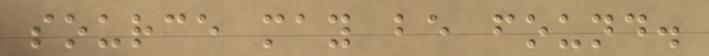source may be found.
